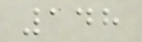148
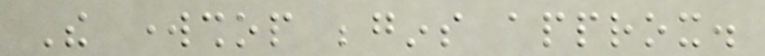The workshop begins approx.
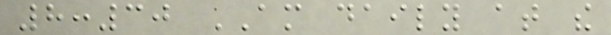8:30 AM daily at the
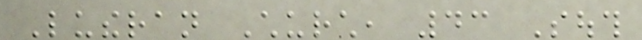Lutheran Church, 43 South
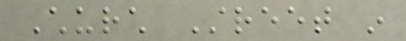Church Street in
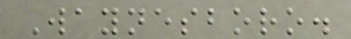Waynesboro.
